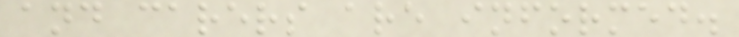and carers are informed.
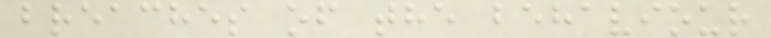breaches of the behaviour
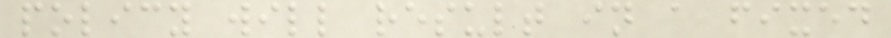policy will result in a fixed
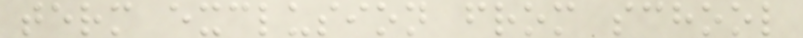term exclusion from school
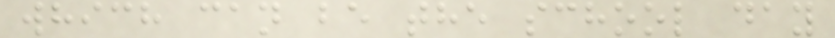which can be the school day
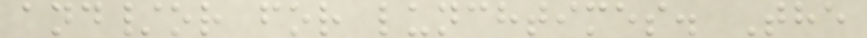and/or for lunchtimes. The
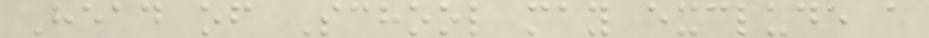Head of School may exclude a
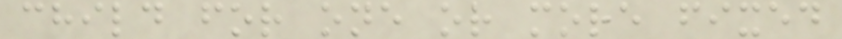child for one or more fixed
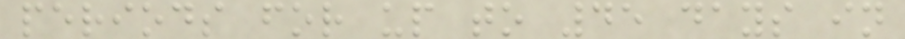periods for up to 45 days in
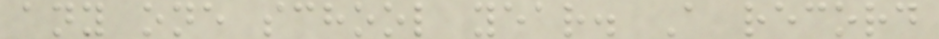any one school year. A record
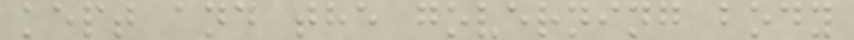kept and the governing body
